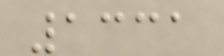1331
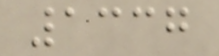1337
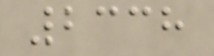2338
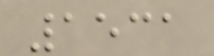1531
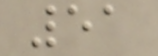51
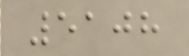5108
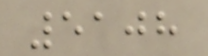5108
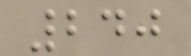240
